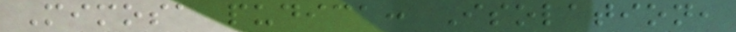Mimosa pudica: Isolation,
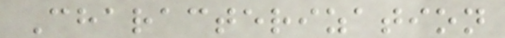Characterization
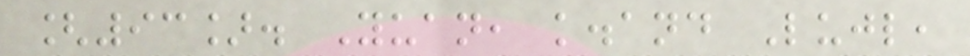[93]. Yuan, k.and Lujl,
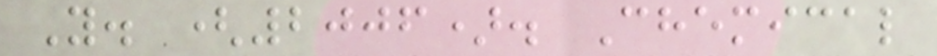Y. (2006). Chemical
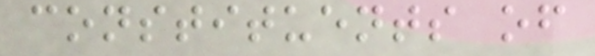constituents of
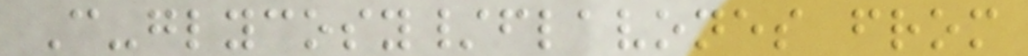C-glycosy/flavones from
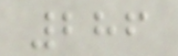286
